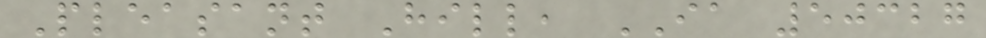Pleasant Hill, IA 50327
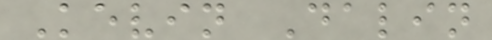Kevin Dalin
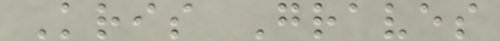Kris Graves
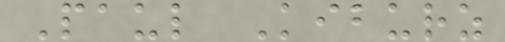Paul Kiburz
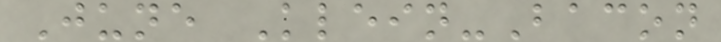June Klein-Bacon
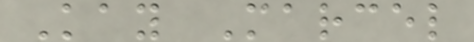Kay Marcel
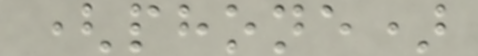(phone)
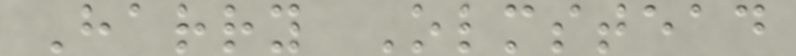Harry Olmstead
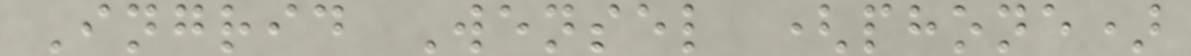Ingrid Wensel (phone)
